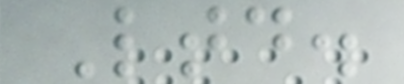Ltd.
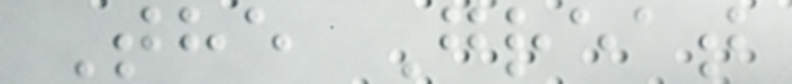The Great
